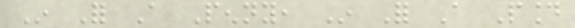In For A Penny, In For A Pound
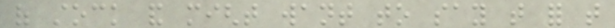of stock and might want to say that for that
